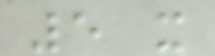5 x
